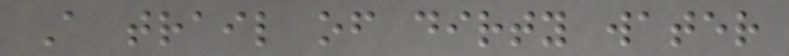A trail of dirty water
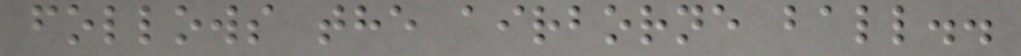follows the airborne ball..
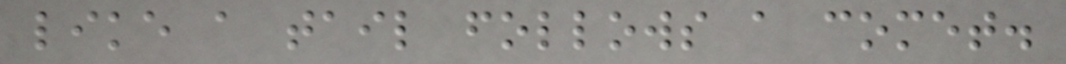like a tail follows a comet.
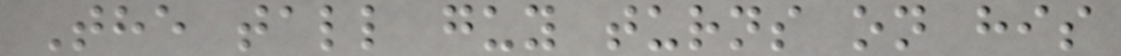The tall guy turns on his
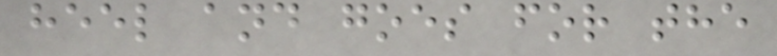heel and goes for the
